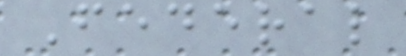Federal
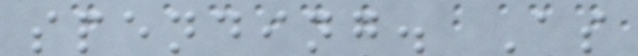spending. As
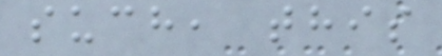such, this
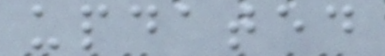updated
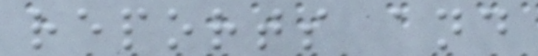reports and
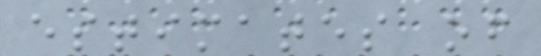estimates of
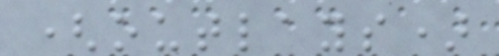(outlays)
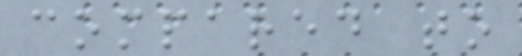compared to
